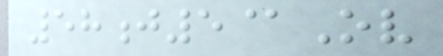58j5@Ov
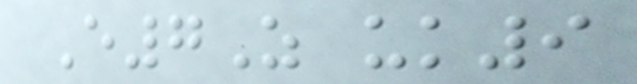E7Z uk9
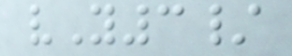vY3/
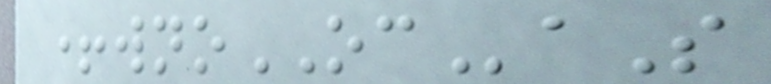+wnoOCaS
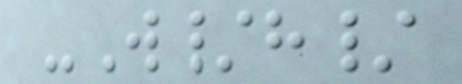-W/h/
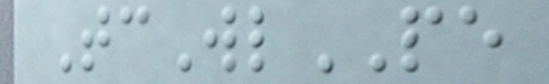TcWlPE
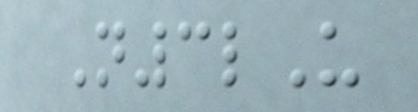N3lU
